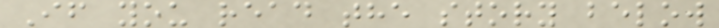If you read the story below
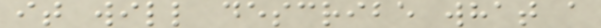it will describe what a
